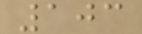103
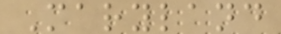Maryland
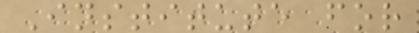Institute for
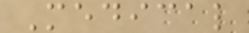Medical
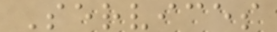Services
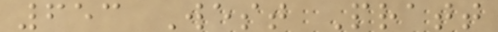653 West Pratt
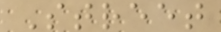Street
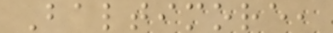Baltimore,
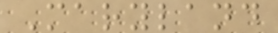Maryland
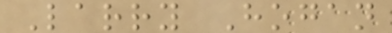Larry Hogan
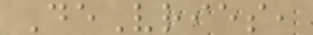DeVries,
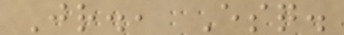Jr., Esq.
